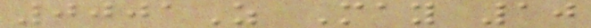0001Z May 10
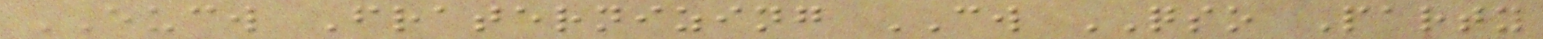EUCW Fraternizing CW QSO Party
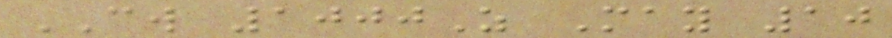CW 1000Z May 10
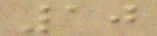10
